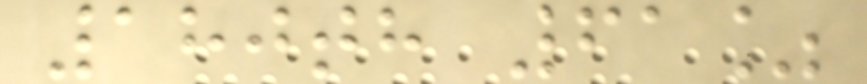180th 61%
